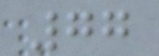77
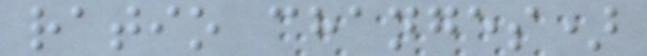ratio changes)
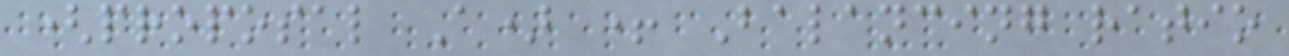(proposal A) + Balancing ratio
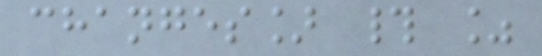changes] # %
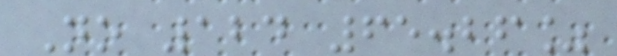No 124 65.26%
